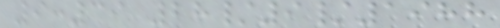9:39 28/9/1988
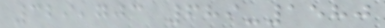329,703 689-1580
